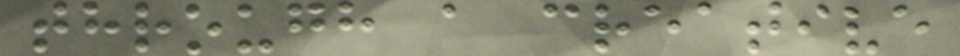through a creative
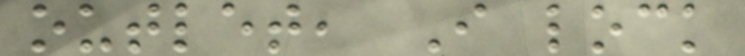outlet, I lock
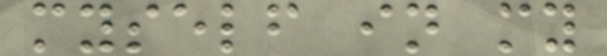myself in my
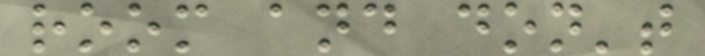room and don't
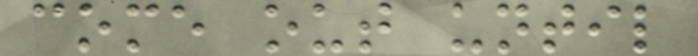come out until
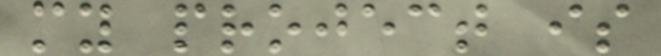my project is
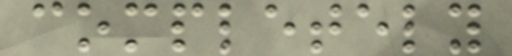completely
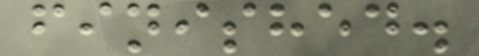finished.
